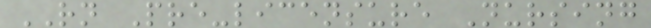RN Pre-licensure Nursing
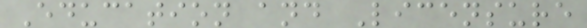Education and Licensure
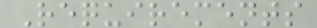Requirements
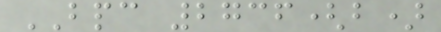BPC 2736(b)
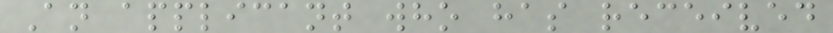An applicant who has received
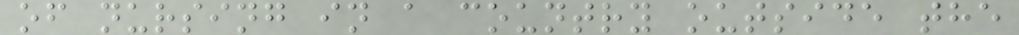of nursing in a country outside the
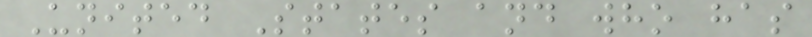United States and who has
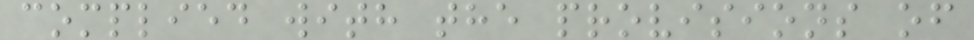complied with the provisions of
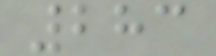283
